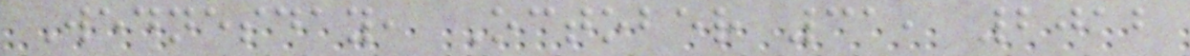Wednesday, October 31, 2012
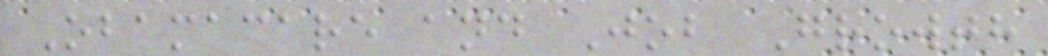Obamacare and Job Growth
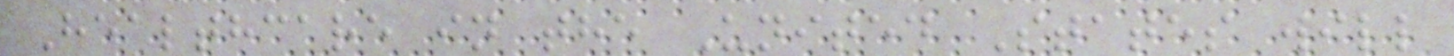Healthcare in the United States will
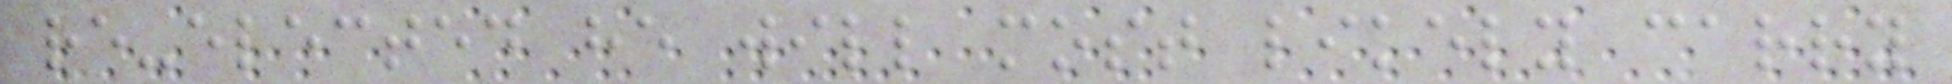re-elected he will most likely carry
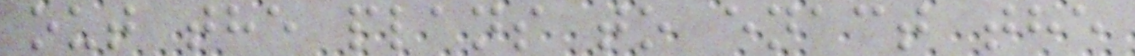out the plans to enact the
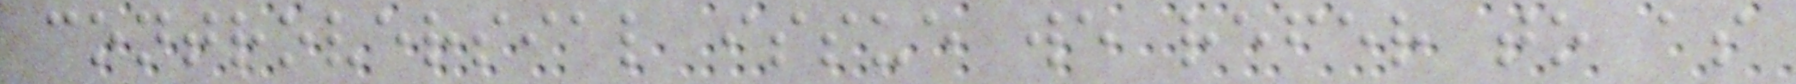controversial issue we refer to as
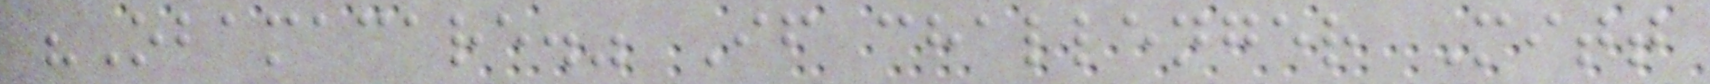"Obamacare." If challenger Mitt
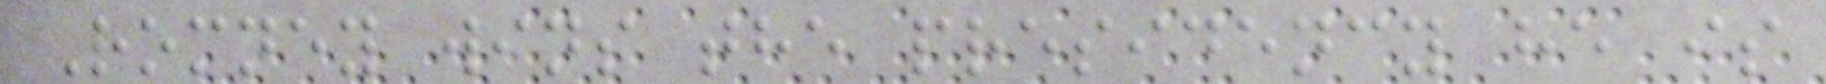Romney wins the presidency he is
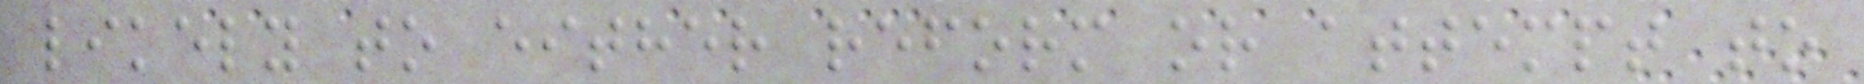likely to either reform or attempt to
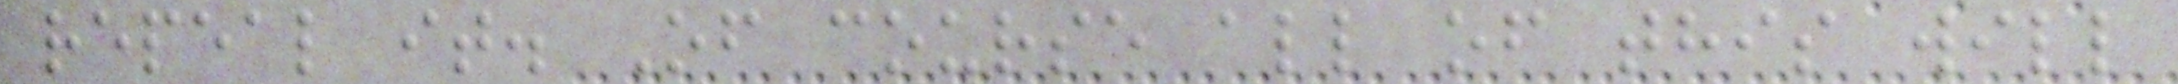repeal it. Of course all of this will
